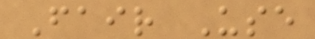Fair Use
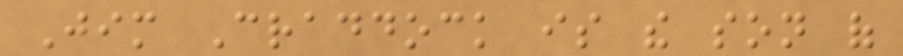Jim Craddock is the son of
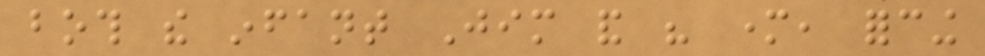both the infant Jim and his mother, forcing
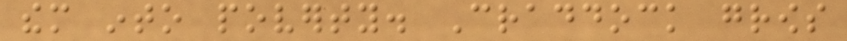them into poverty. Craddock grows
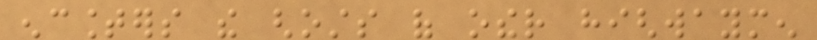encounters the ghosts of other highwaymen
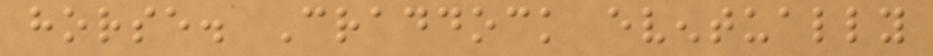horse. Craddock eventually
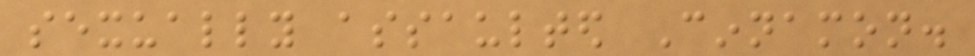sexually assaulted Cinnamon.
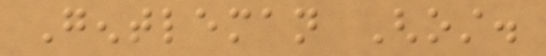Gentleman Ghost.
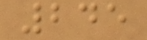245
